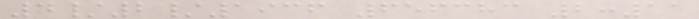4/2/1936 656383 2:11
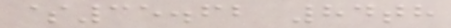$35.62 84th
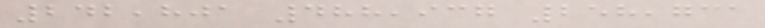242,801 488,937 258,731
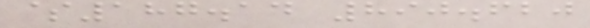$187.14 890.620
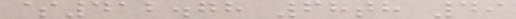$412.78 68th 49
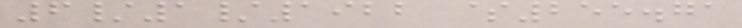6/1/1922 $255.71
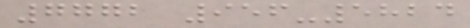7772 956-5824
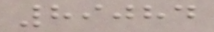89084
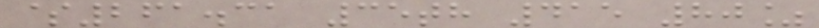$261.31 35th 415 80%
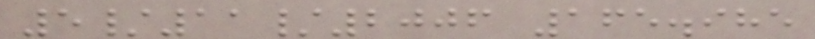5/11/2006 165.985
